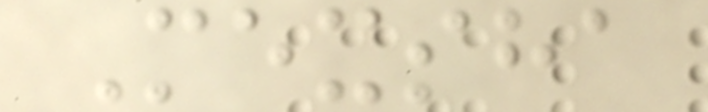Mexsha
